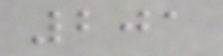201
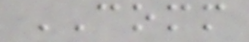COMM
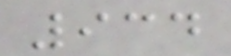934
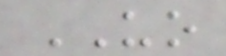UO
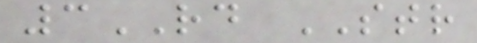3RD STR
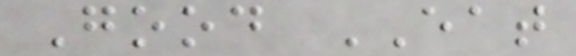Good EAT
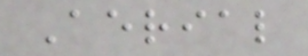Aerial
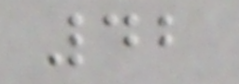42
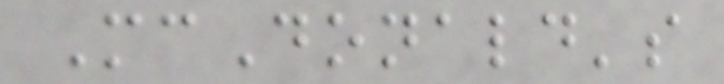McDonald's
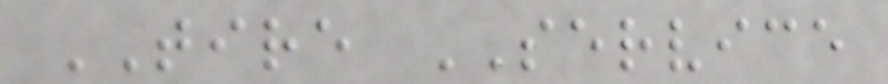TIRE SERVICE
